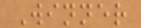Winner
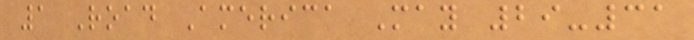1 Road America May 29-31
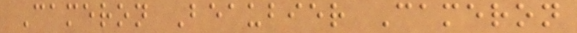Cameron Beaubier Cameron
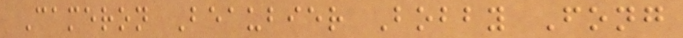Cameron Beaubier Bobby Fong
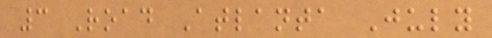3 Road Atlanta July
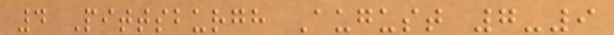4 Pittsburgh August 7-9
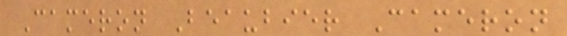Cameron Beaubier Cameron
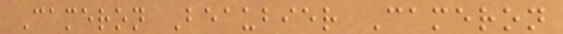Cameron Beaubier Cameron
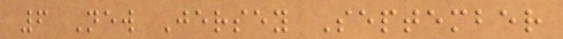6 New Jersey September
